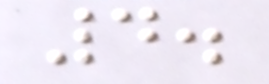4.
